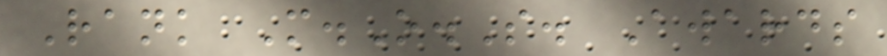Rank M.O.S. Awards
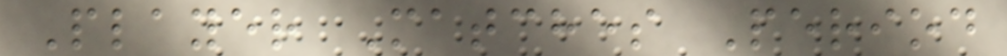Player Matches Period
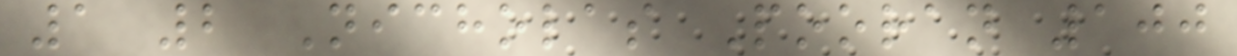1 2 Nicholas Pooran 100
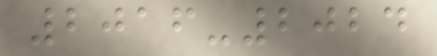2016-2024
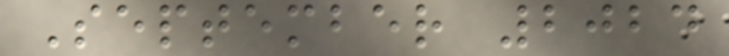September 2024
